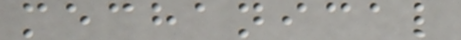mechanical
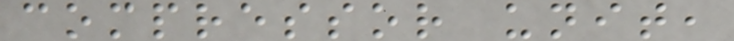compressor unit,
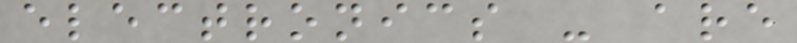electronics - are
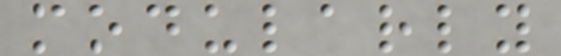modularly
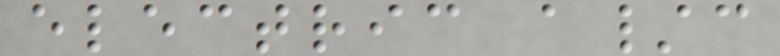electric a/c
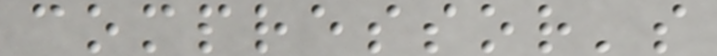compressor's
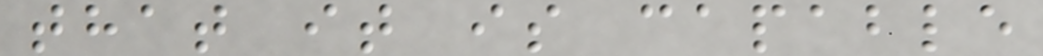that it is capable
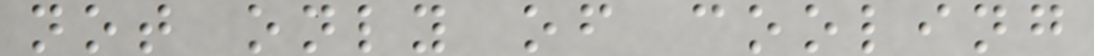not only of cooling
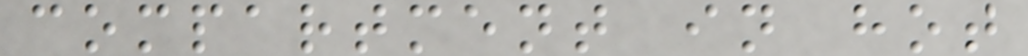compartment in hot
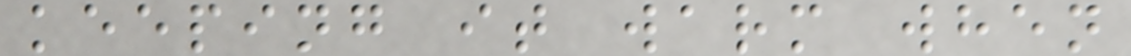keeping it warm when
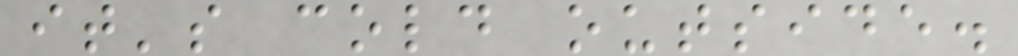it's cold outside.
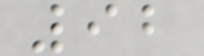92
